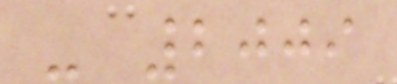- 2009
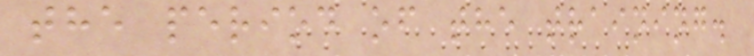the period of the training.
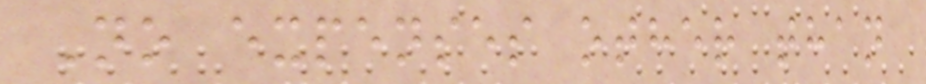No expenses other than
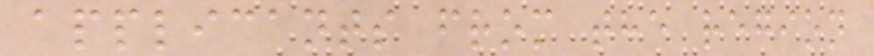applicants from the region
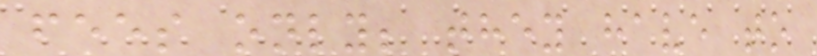fees only; they have to
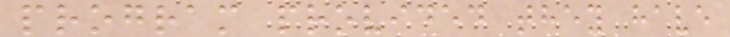program provided they have
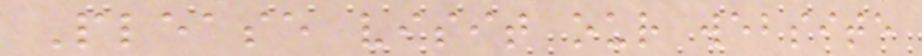Please visit our website
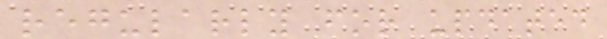regularly for updated
